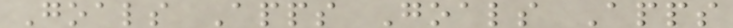Goals Apps Goals Apps
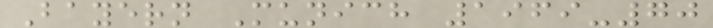Bayern Munich 1969-70
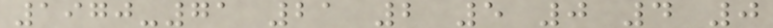1970-71 21 2 5 0 4 0
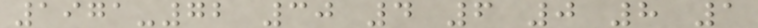1971-72 30 4 6 0 8 1
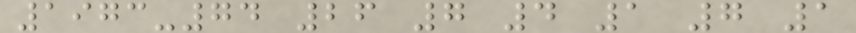1973-74 26 7 4 1 7 1
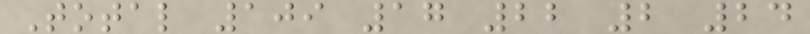Total 109 17 22 2 24
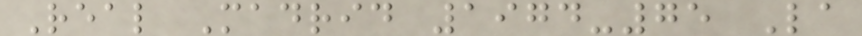Real Madrid 1974-75 La
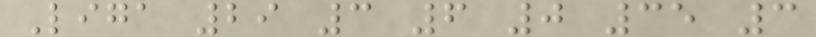Liga 29 3 6 0 35 3
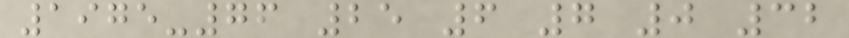1975-76 25 6 7 0 32
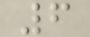6
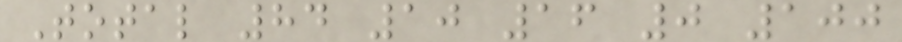Total 84 10 16 0 100
